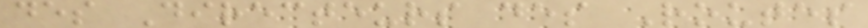des Directeurs des Routes
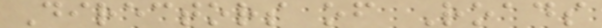Directors of Roads
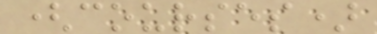(courses)
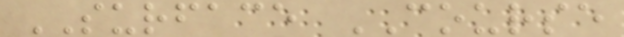SURFACE COURSE
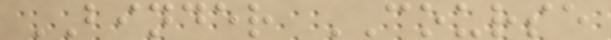BINDER COURSE
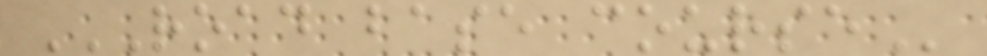ROAD BASE COURSE
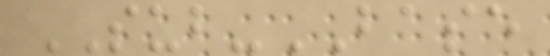SUB-BASE
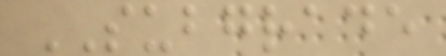SUBGRADE
